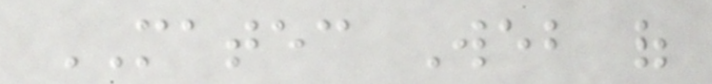MATEC Web of
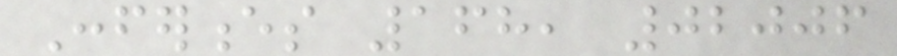Conferences 168, 02006
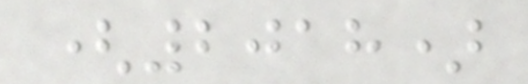(2018)
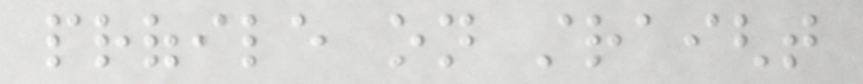profile on straight
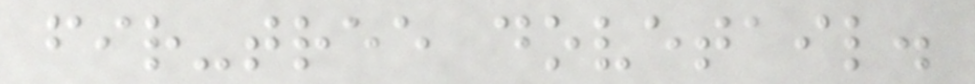fir-tree dovetail.
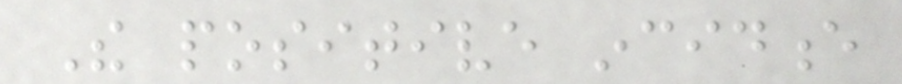The positive incidence
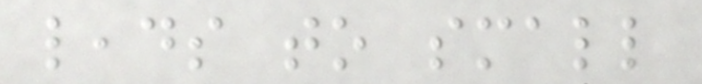leads to small
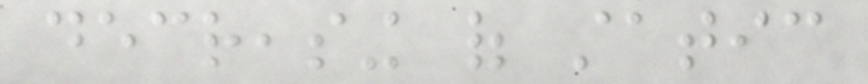decreasing of static
